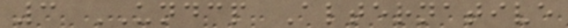3 UNDCP Alternative
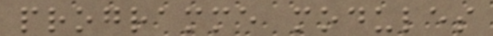programme modules
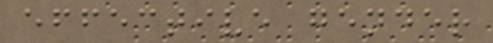effective gender
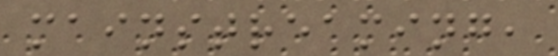mainstreaming,
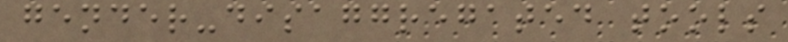gender-disaggregated tools
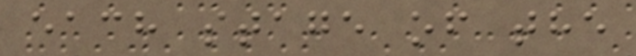each stage of the
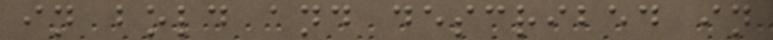in bold and described in
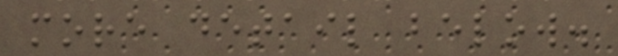more detail below.
